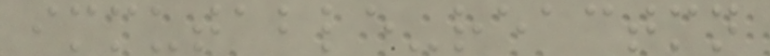immutable-reactmn
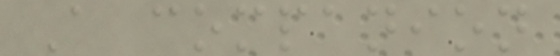A companion
